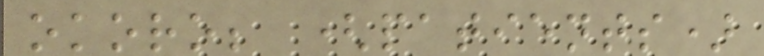okoro; (patients)
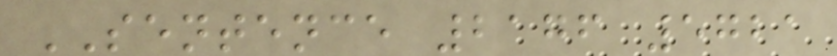SENTENCE 2176 5721
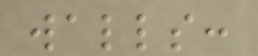walls:
